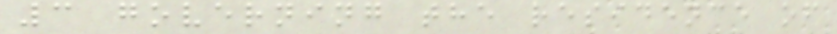3 governing the residence of
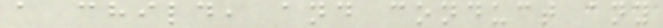a child, and conduct any
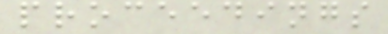proceedings
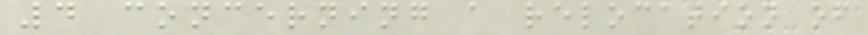4 concerning a relocation of
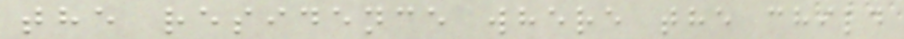the residence where the child
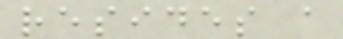resides a
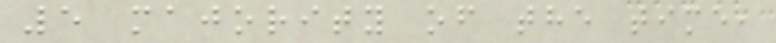5 majority of the time,
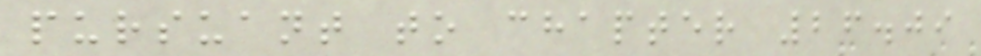pursuant to chapter 26.09
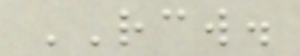RCW.
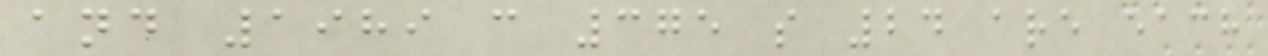and 1989 c 375 s 24 are each
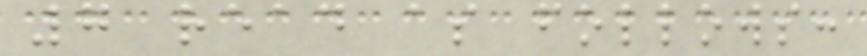7 read as follows:
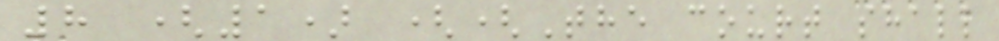8 (1) ((The court shall
